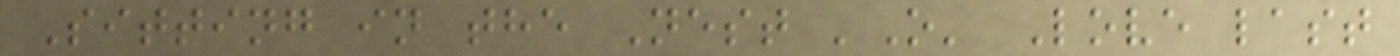Sitting in the Nest 'O' Love last
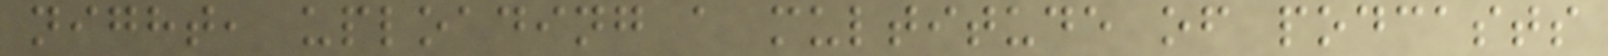night, uploading a multitude of podcasts
